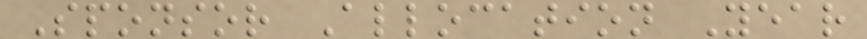Sponsor Allocation Year
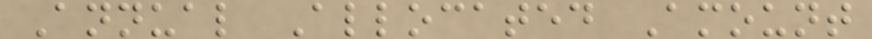Annual Allocated Amount
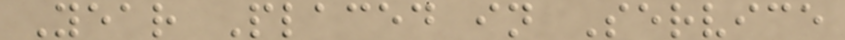Year Placed in Service
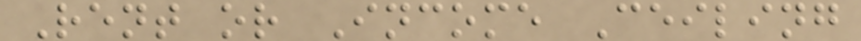Rent or Income Ceiling
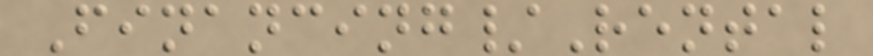Financing/Rental
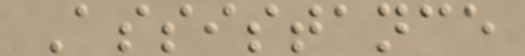Assistance
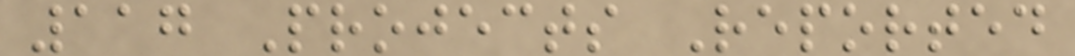117 Projects Reported
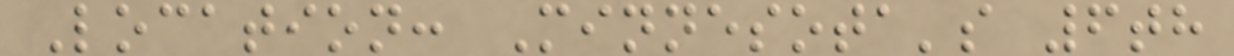Location: Minnesota's 6th
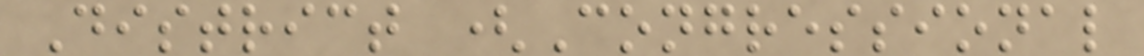District (Congressional
